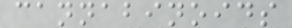cannabinoids
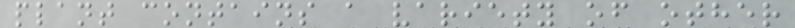plant contains a variety of other
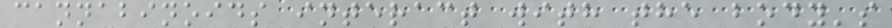cannabinoids interact with the body's
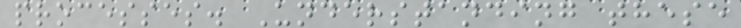processes. Understanding these
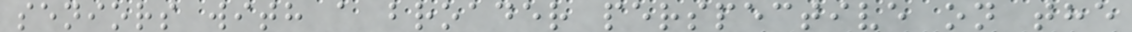seniors with a broader perspective on the
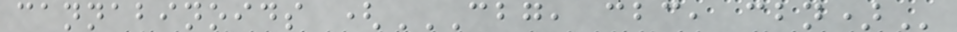cannabinoids (CBG, CBC, CBN)
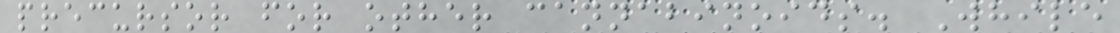precursor for other cannabinoids. While
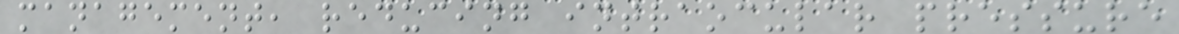management, reducing intraocular pressure
